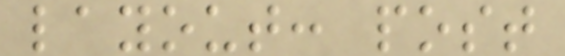layout: post
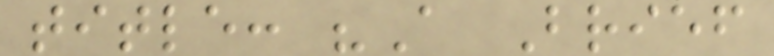title: "A Brief
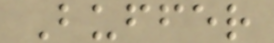Buffer
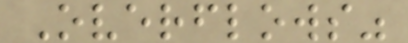Overflows"
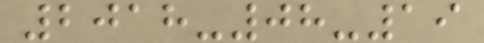2018-08-19
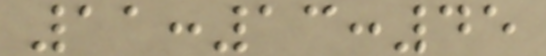11:13:45
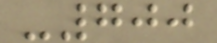-700
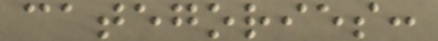categories:
